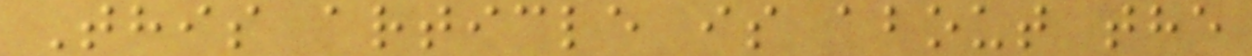This article is about the
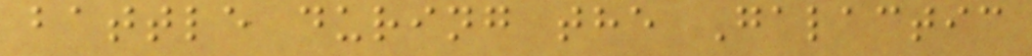battle during the Galactic
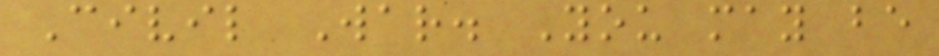Civil War. You may be
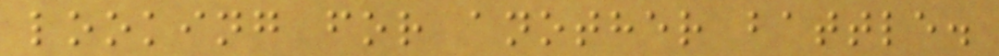looking for another battle.
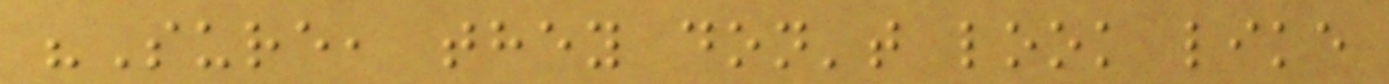"Sure, they don't look like
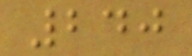240
